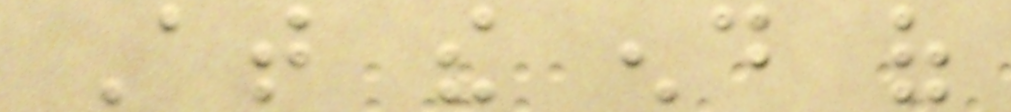At the end of
